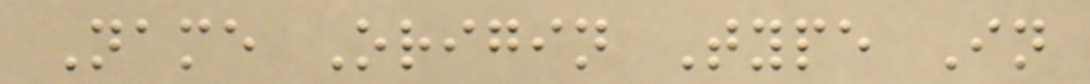Name Origin Type In
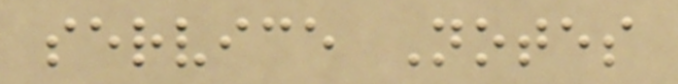service Notes
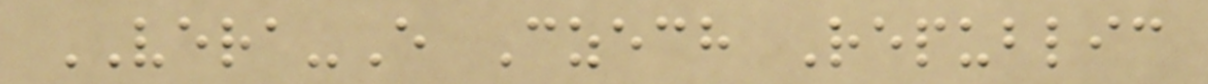VERA-E Czech Republic
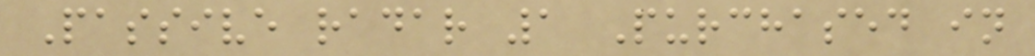Passive radar 1 Purchased in
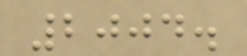2004.
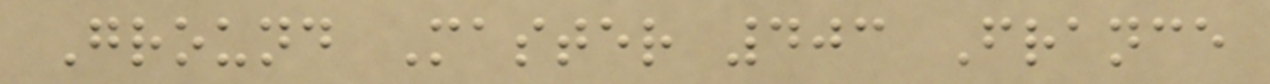Ground Master 403 France
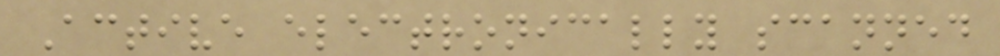Active electronically scanned
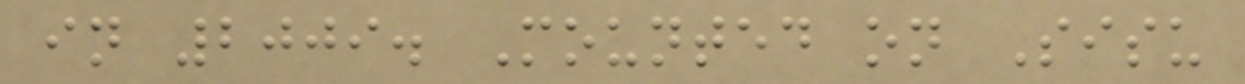in 2009. Mounted on Sisu
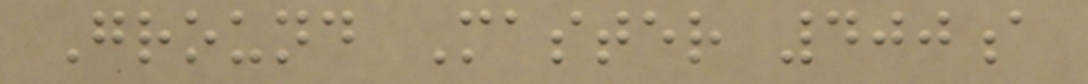Ground Master 400a
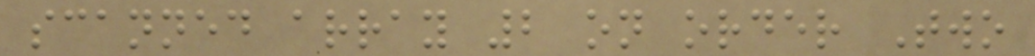scanned array 2 on order Two
